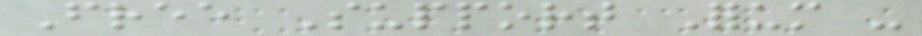Free Support Forum -
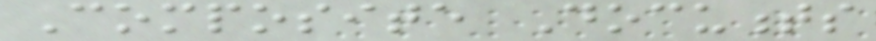Composite Documents
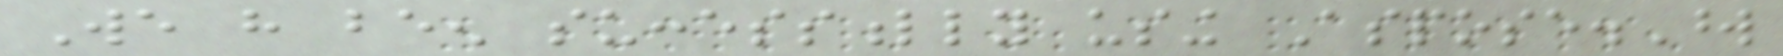We have been successfully using Aspose.Word
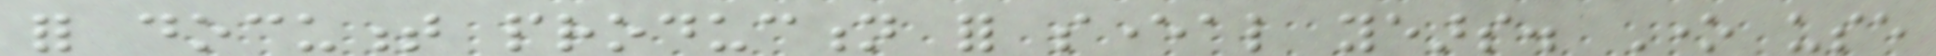for document production for several years. One use
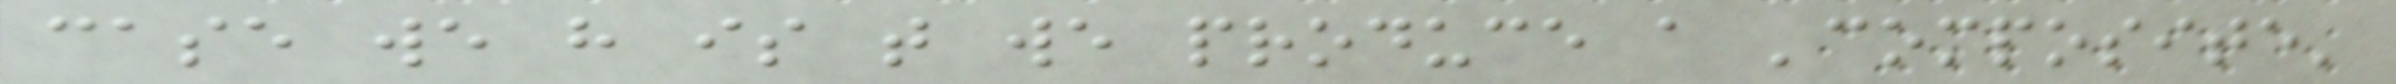case we have is that we produce a 'composite'
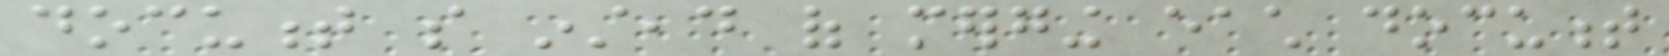document so instead of merging each document
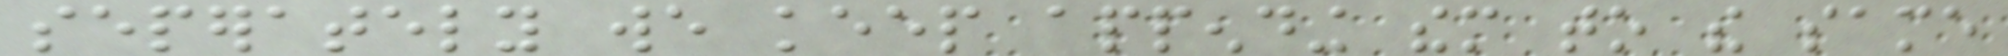seperately we keep appending them to the same
